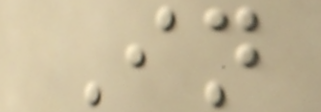In
